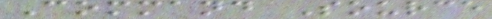Command Source
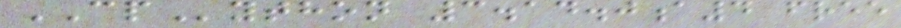CPython 3.14.0a4 free
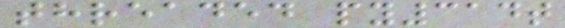threaded py314t
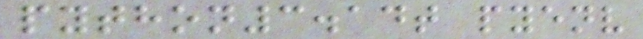python3.14t pyenv
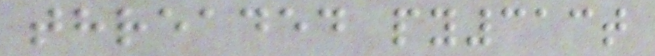threaded py313t
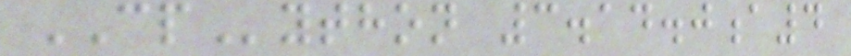CPython 3.14.0a4
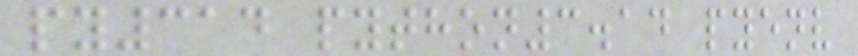py314 python3.14 pyenv
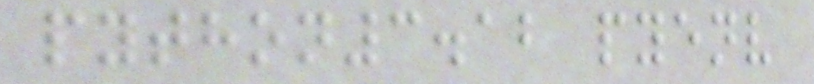python3.12 pyenv
